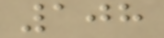108
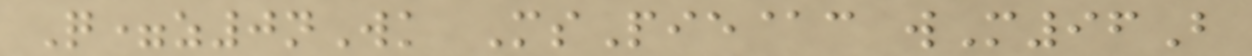Q=z0nWk MsPie@c wM96B
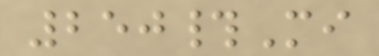250#Mi
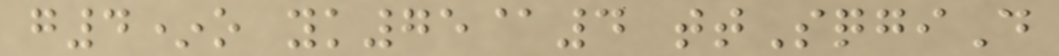g4*o yk75@4 ttSqgiD
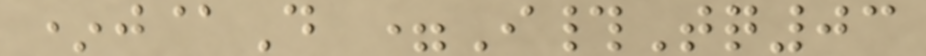*j@D =I#Tq03
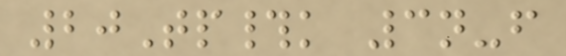20Tp#k 3n-f
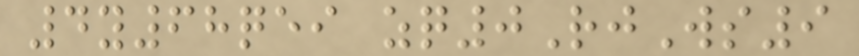4y68qei zq0RjWs9
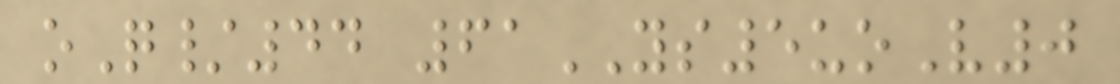oQ/44 61YS5uoV0
